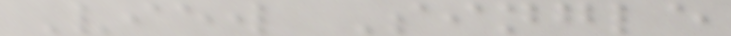View Single
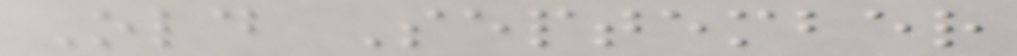Old September
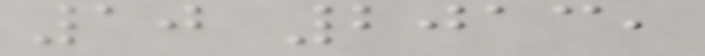10 2013,
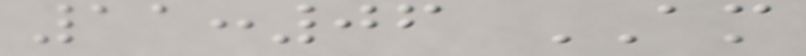11:06 AM
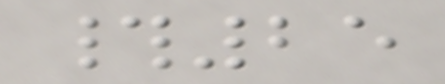#25
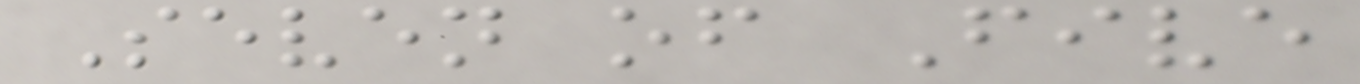Seven of Five
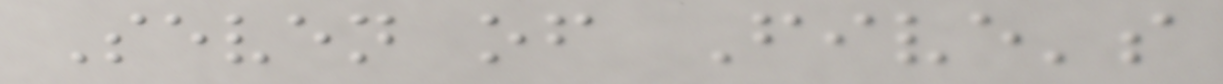Seven of Five's
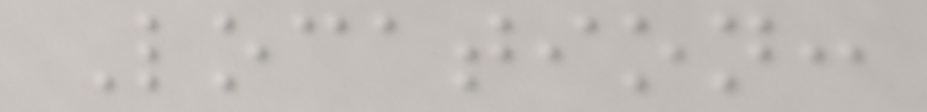Location:
